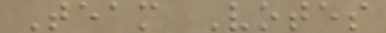Team Votes
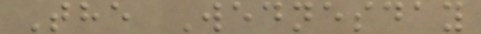The Wednesday
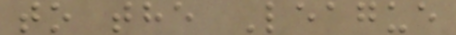to the League
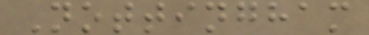Nottingham
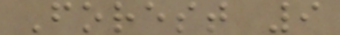Forest 9
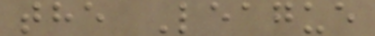the League
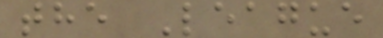the League
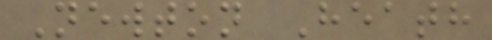Newton Heath
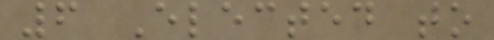6 Elected to
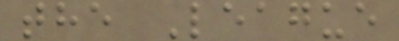the League
